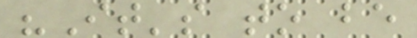"It's to be
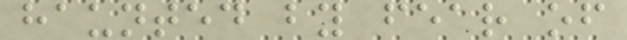haunted by fear of
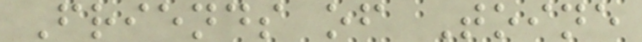Friends of Toine
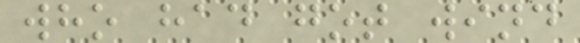who had got wind
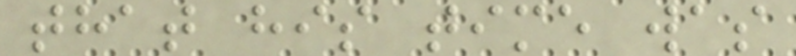that his time was
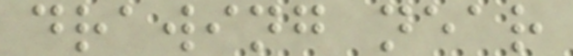drawing near
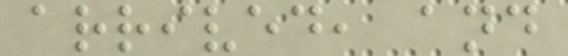arrived, and
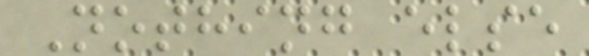Nothing else
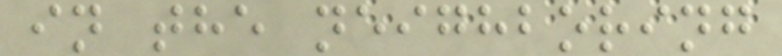in the neighboring
